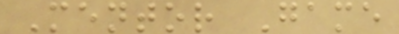Mentor Game
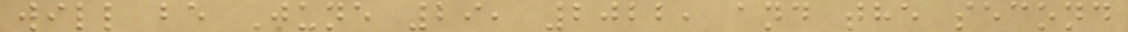will be June 29, 2022, and the second
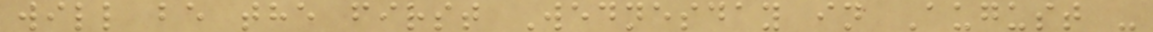will be the first Wednesday in August -
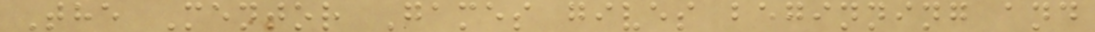The Mentor Games gives beginning and
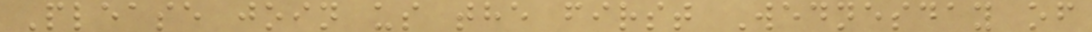Please join us the first Wednesday of
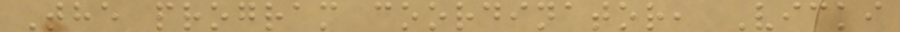The program coordinator, Vicki
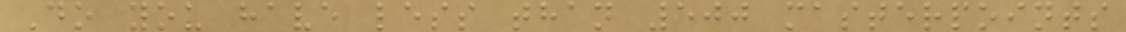Do you have less than 500 masterpoints
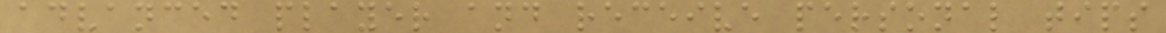advanced player and receive personal tips
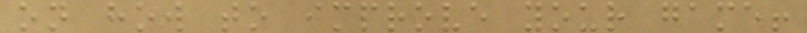on how to improve your game!
